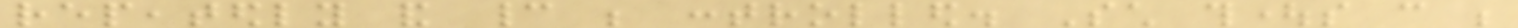repeatedly and cannot be controlled. Such thoughts can be
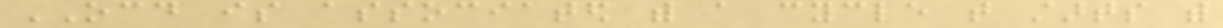OCD is associated with a cycle that starts with
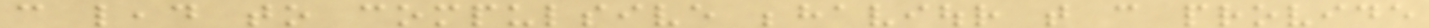can lead to compulsive behaviour that can provide
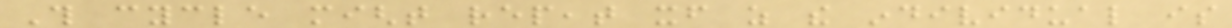This cycle might repeat itself as the individual is
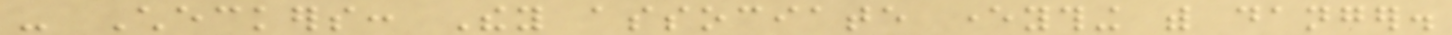- Checkers: They associate everything with danger.
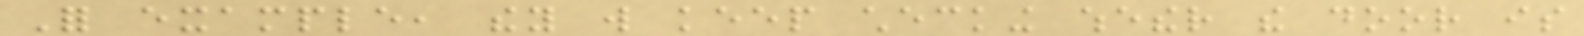For example, they will keep checking whether the door is
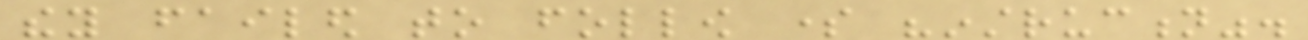they failed to follow some "instruction".
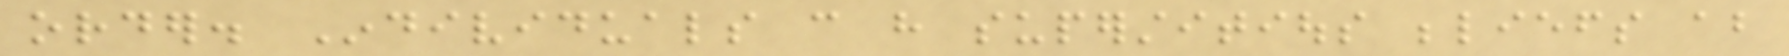order. Individuals can have superstitious beliefs about
